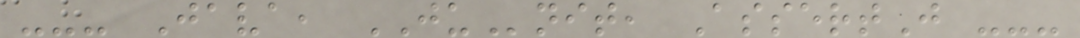--- Java, JUnit, AssertJ ---
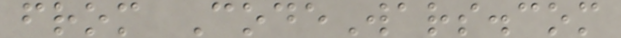from CodeWars.com
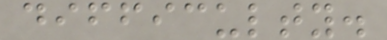difficulty.
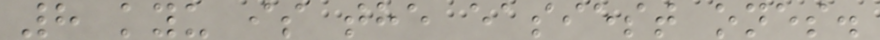8 kyu is the easiest ones.
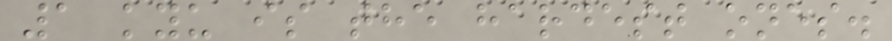1 kyu is the hardest ones.
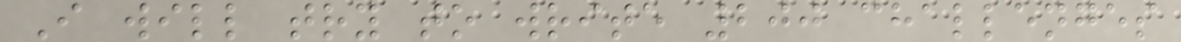I will try to write 200 challenges
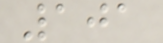101
